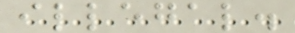illegal.
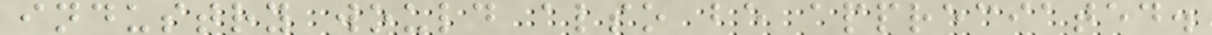industry would also be appreciated.
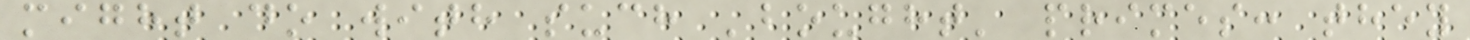might do with such 'bought' primes: they
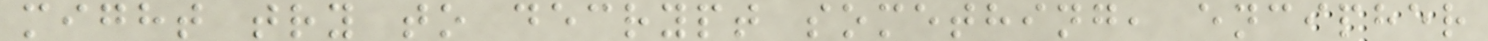might try to decrypt something, encipher
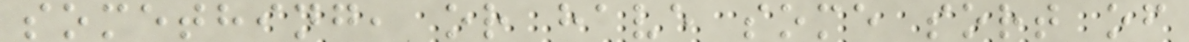something, or have some sort of
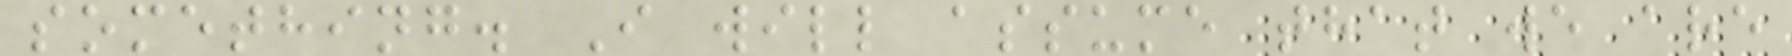something. I will assume that we are
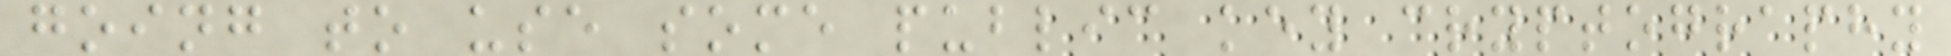going to use some public key cryptography
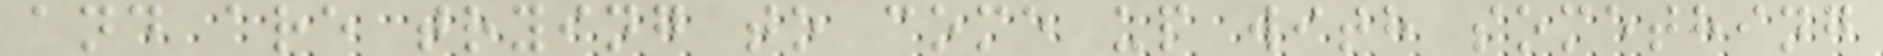and are trying to come up with something
